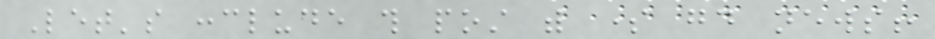Let's conclude this post with some good news!
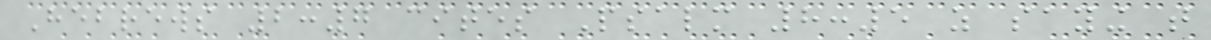Hebrews 2:7 cites Psalm 8:5 as saying that
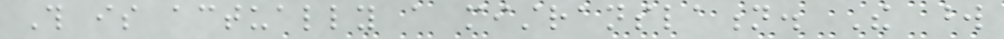This is actually a mistranslation. The word
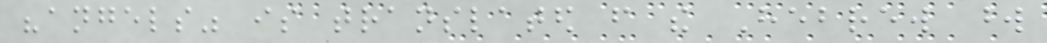"angels" is translated from the Hebrew word
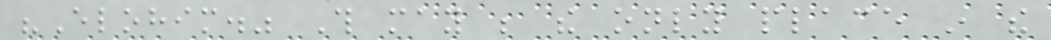"Elohim." This may be the only place in the
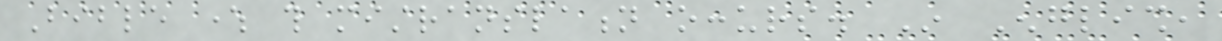Bible where this mistranslation occurs. In English,
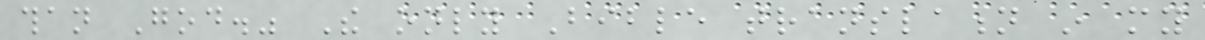than God." The only Bible translation in my
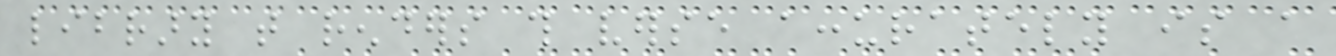library that renders this verse accurately is a
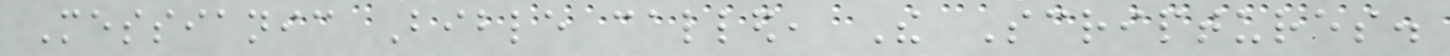Messianic Bible called, The Scriptures.
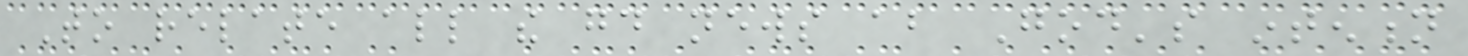To relate all the good news about God's intention
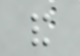and
